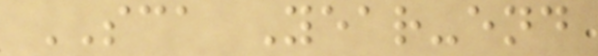SCA Year-end
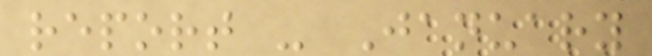report - January
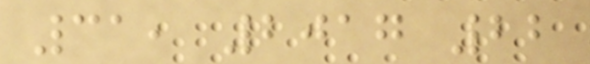31, 2017 22
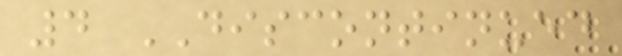4 DISCONTINUED
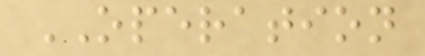OPERATION
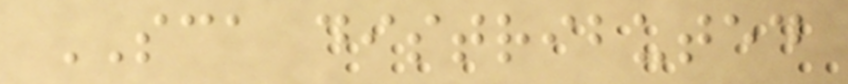SCA distributed
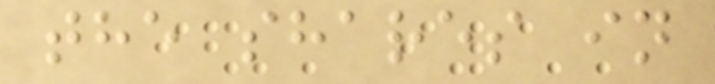the shares in
